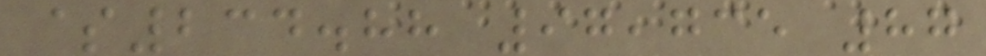$234.88 97,735 87
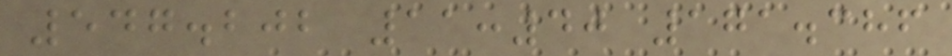547.202 11:40 171.386
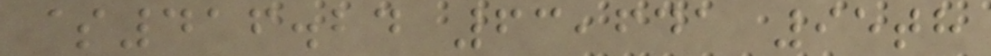$416.24 63,641 95th
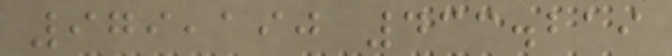979,190 433.219
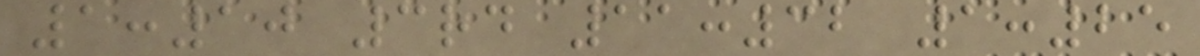1:10 3rd 11:32 1:25
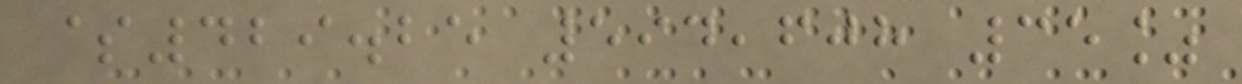$429.25 594,608 35%
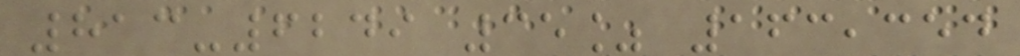813-6249 35% 163,354
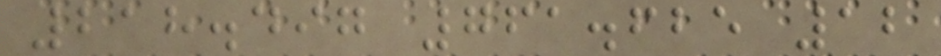218.497 761.625 12
